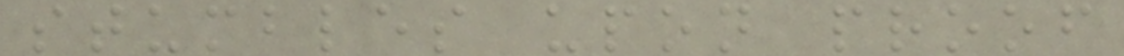stumbles upon proof
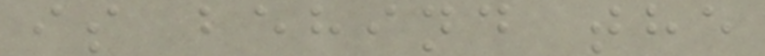is behind the
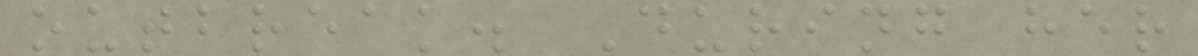outbreak. During her
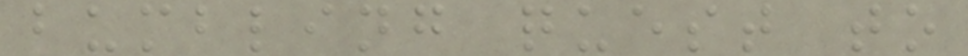bumbling quest to
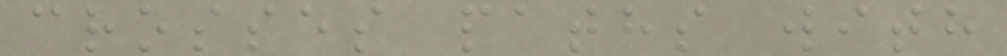crosses paths with
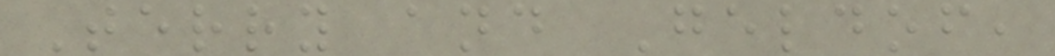Terry and Geldof,
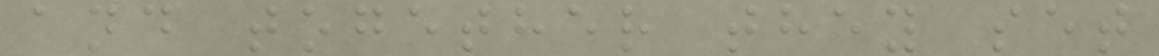and together they set
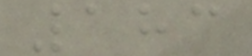183
